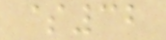$32
